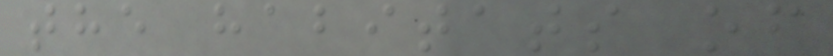the habitats of
